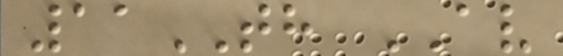11TH AV
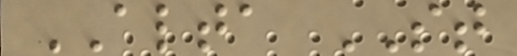ALTA ST
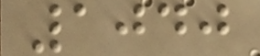1040
